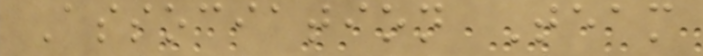Association Team
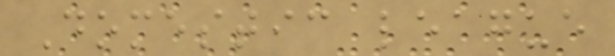Domestic league
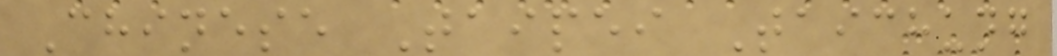Chinese Taipei Taichung
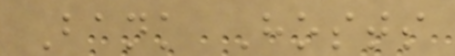Bank Hosts
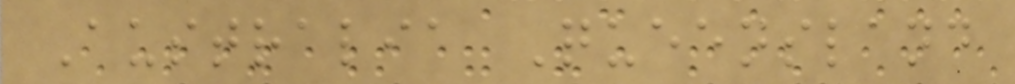Australia Queensland
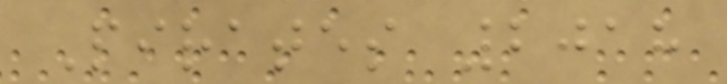Pirates 2018
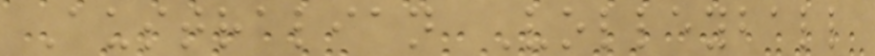Australian Volleyball
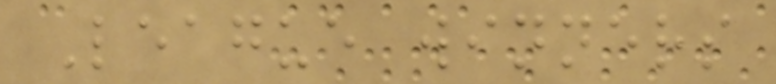League winners
